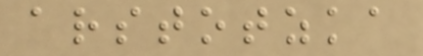arstotzka
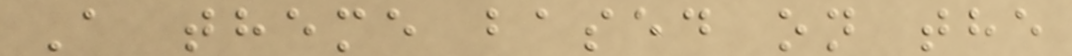A theme based on the
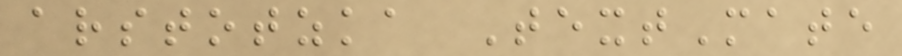arstotzka TextMate
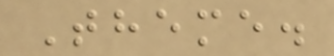Theme.
